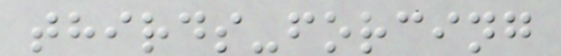thirds-forcing
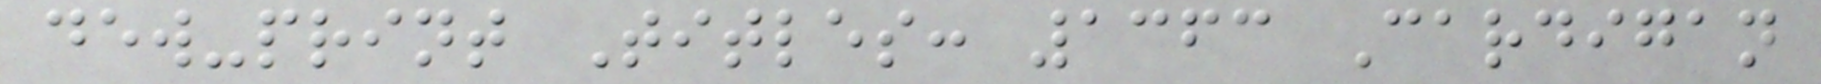dew-print Titles: 1363 Cardigan
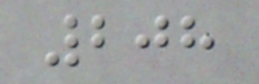208
